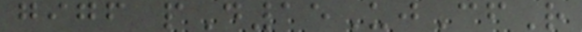gigf pD15UjCfR
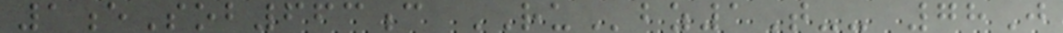1eSob663c RUbz1T-- 78J
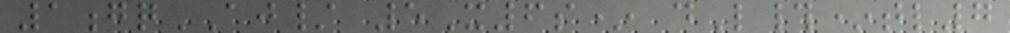1gqAJ/ 5X6s* dL#*tl7
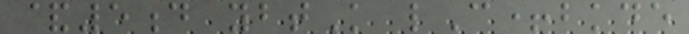&5d ybtK lC+bkde
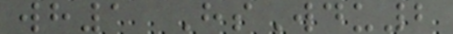wh1 HsWdu2
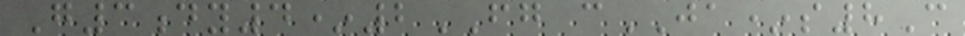G3dy4*2FG cJA*s8C
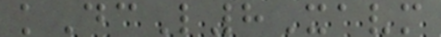kDcL8Xavm
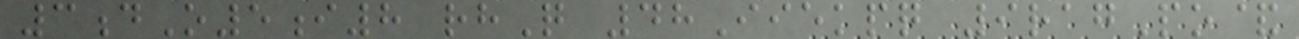3dO5i8 rhQ 48Iiekpq 9ragPo&
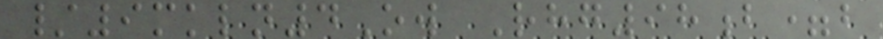/9mkln4Ow Rhg98b=b
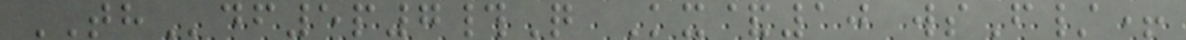THdf5p7#Q Kx&10 wsF/+
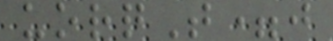uorqT=j
